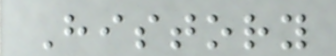History
